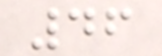46
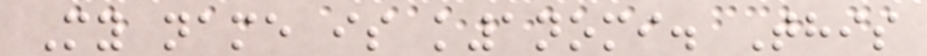My name is k1nomi. This
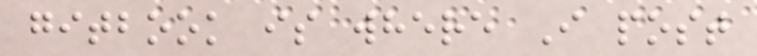gitbook is where I post
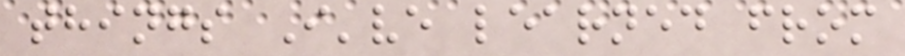things I've learned from
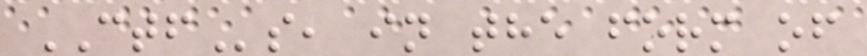CTFs, in the form of
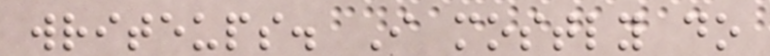writeups. I mostly do
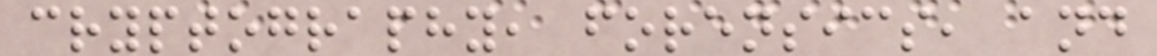cryptography, forensics, and
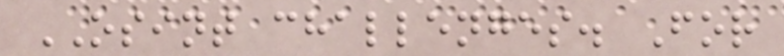OSINT challenges. For
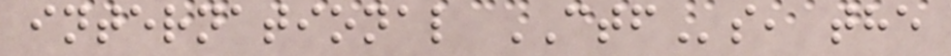international CTFs, the
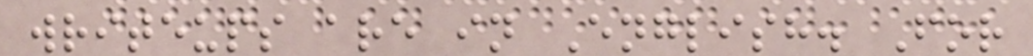writeups are in English. For
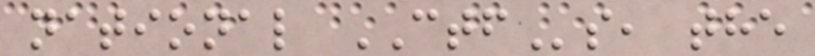national CTFs, the
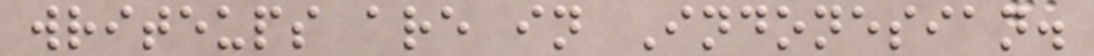writeups are in Indonesian.
